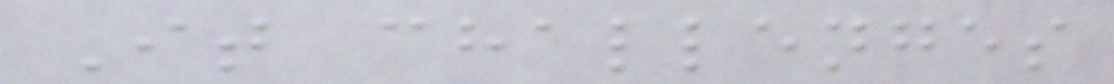It challenges
